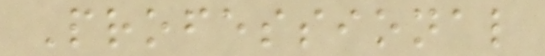Professional
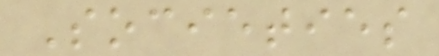Societies
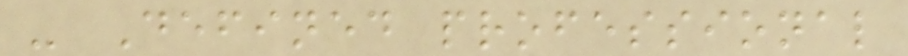- Defined professional
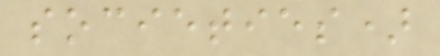societies)
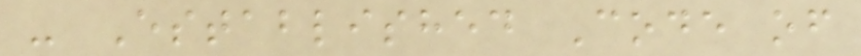- Established Code of
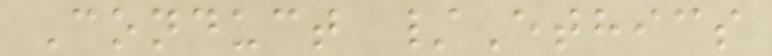Conduct /Ethics
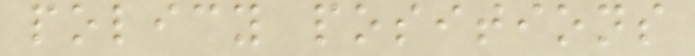policy positions
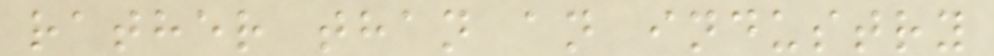rather than an industry
